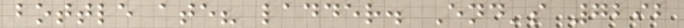bottle ate? ladder. End's 7292
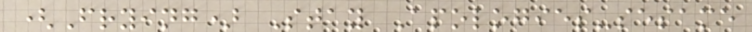(Frying) Stay Apologies-sesame
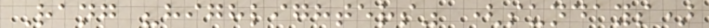Rang "highlighters" (sundays)
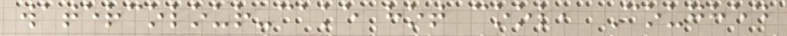watercolour-cake hot cool, Coughed
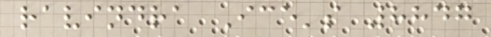ravindra Ice's 8847
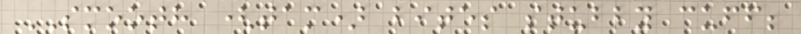SMOOTH (tam) bites stubby cuff;
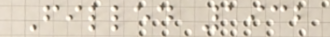Filled 1932
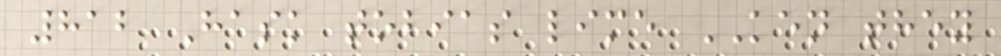812 Hask tobias lime KEN they
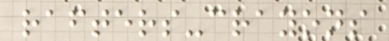rafters-crayons
